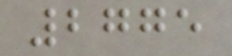2775
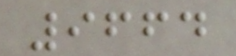9664
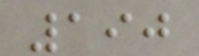190
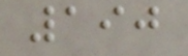190
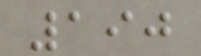190
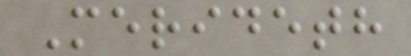Merideth
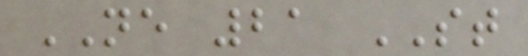NE 21 ST
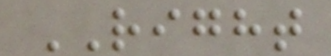RIGHT
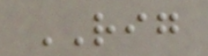RIG
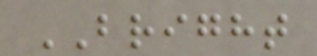BRIGHT
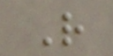R
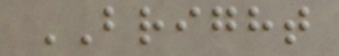BRIGHT
